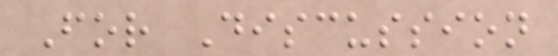For Discussion
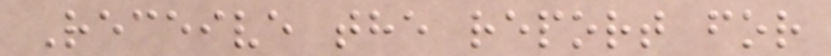Receive the report for
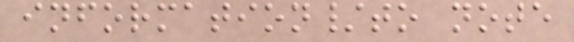information/to note
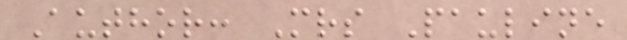Author: Mrs Pauline
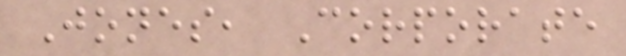Jones, Corporate
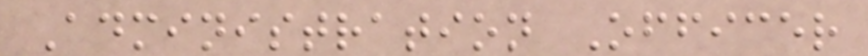Administration Officer
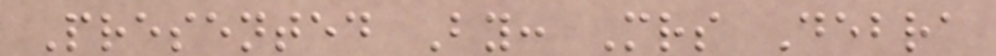Presented By: Mrs Debra
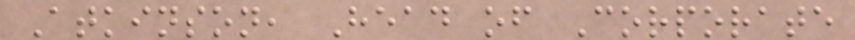Atkinson, Head of Corporate
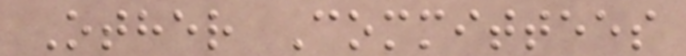Other Committees
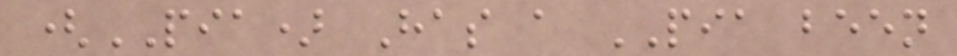(PIA) Has a PIA been
